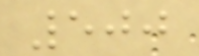500
